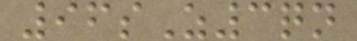96sZ3qn
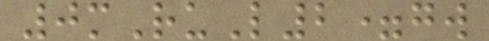0mRuL2=gw
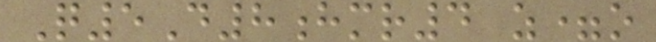Q5D8hmr4 z=o
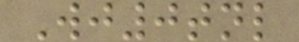Wj0tnl
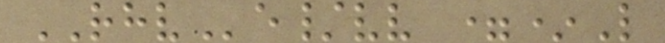RHVe/vv =*L
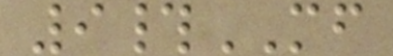9#MF
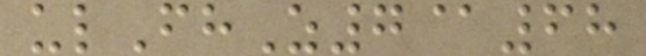ulFhZ7@68
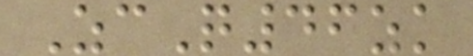ZcQ46zk
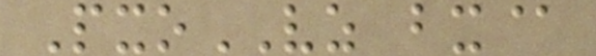PxoVZ bx@
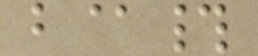b@#
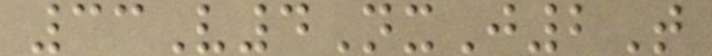33V4NxJ2T
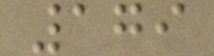179
